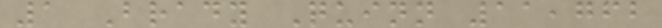1 Brady Quinn 11,762
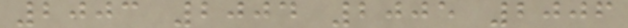2003 2004 2005 2006
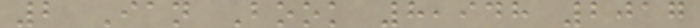2 Ian Book 8,948 2017
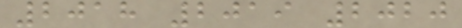2018 2019 2020
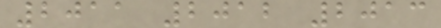2011 2012 2013
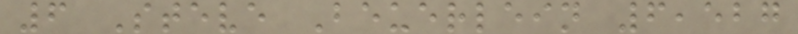6 Steve Beuerlein 6,527
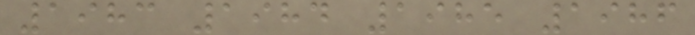1983 1984 1985 1986
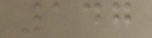147
